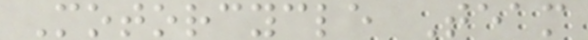Motorcycle Team
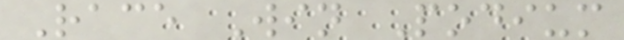Race Win Podium
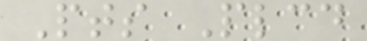Pts Plcd
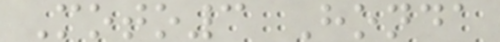Moto3 Honda
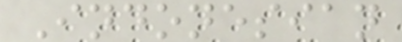Indonesian
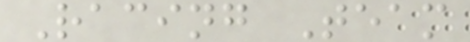Racing Team
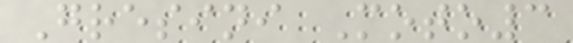Gresini Moto3
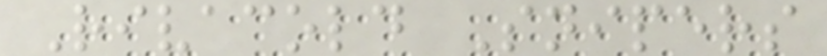Rivacold Snipers
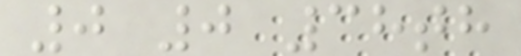0 0 38th
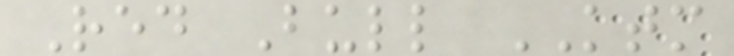Red Bull KTM
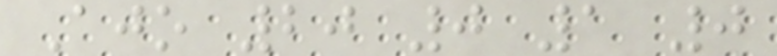Ajo 20 0 1 0
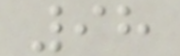98
